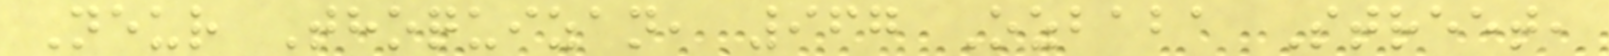Neur Thoquizan, 967 Ozbaba Street,
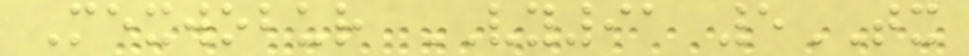Mexwobur VY91 5TX
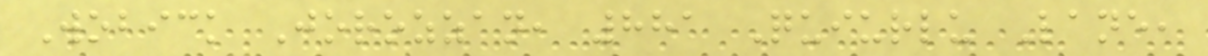Wobick Jorozzan, 881 Quiurlu Lane,
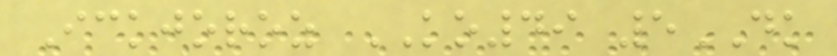Ickjoroz KO49 5DK
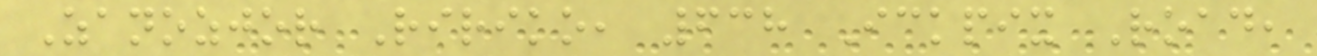Zanozjor Ririko, 638 Ickpix Road,
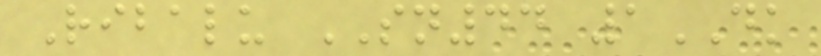Ribalu SN44 1DK
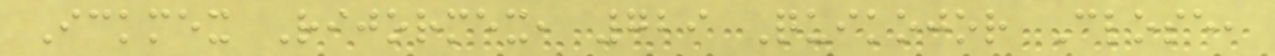Ickmex Rijormex, 729 Quikojor Close,
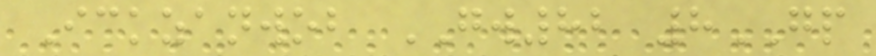Ickzanwob GW82 8GP
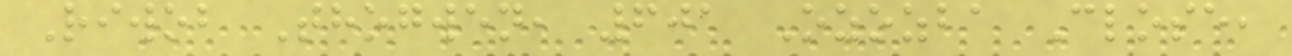Riwob Thogwen, 601 Ozozba Close,
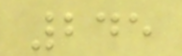245
